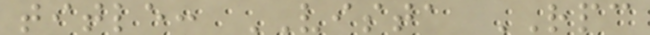title: VISTA RPC
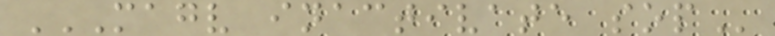MAGV INACTIVATE SOP
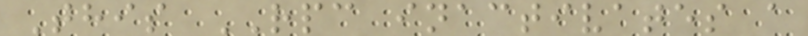This RPC inactivates a
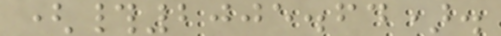(#2005.64).
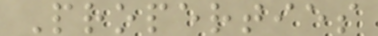Properties
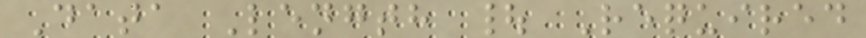Data Length | Required
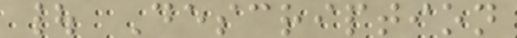| Description
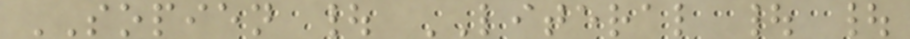SOPIEN | LITERAL | |
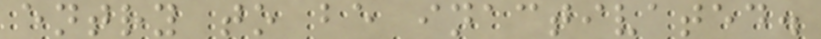entry to be inactivated.
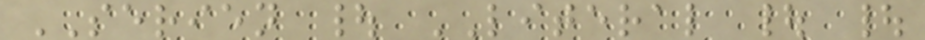SERIEN | LITERAL | |
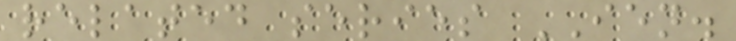related series IEN.
